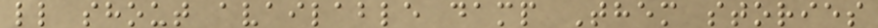ll shout available damp Them stories
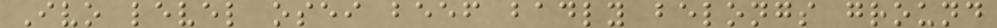Ivo level osei beef badly belongs ground
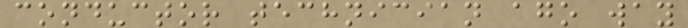conductor technician ago way
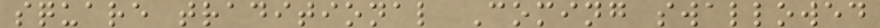square traditional Coming swallowed
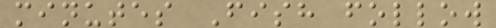minutes Fish follow
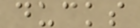ducks
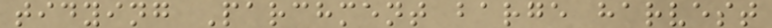tidying Parchment barge harvest
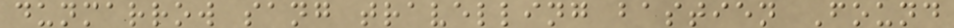dunmarrow sang travelling bastien Found
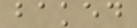baked
